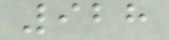928
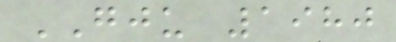GJU 1980
